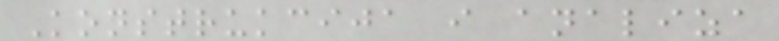Konstrukcija i analiza
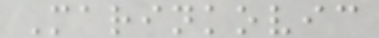Marinkovic
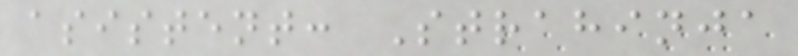asistent: Strahinja
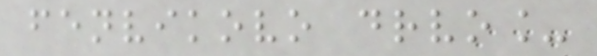fenvikovo drvo_
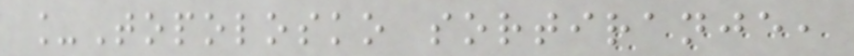_Topolosko sortiranje,
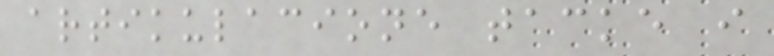artikulacione tacke i
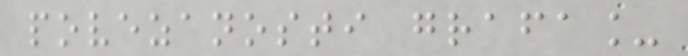povezanosti grafa_
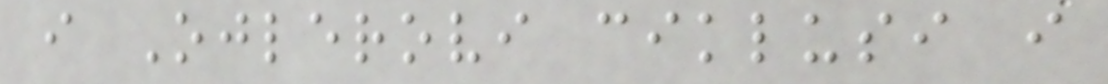i Ojlerovi ciklusi i
